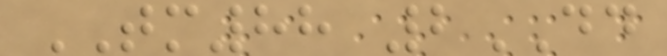TM88 2DD
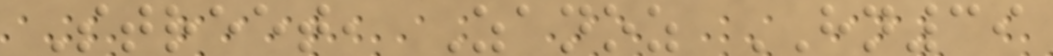Street, Zanoz HN39
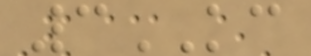3KC
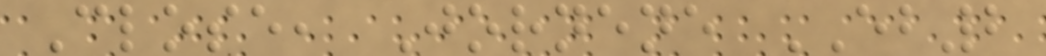Close, Jornene EB2
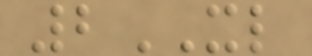2XL
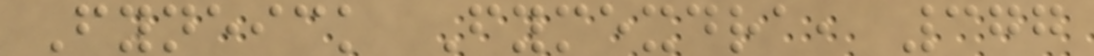Fyneick Fymexdra, 377
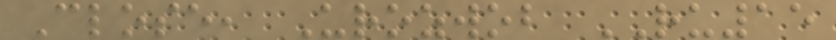Close, Urozwob RU15
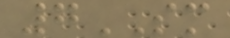7SM
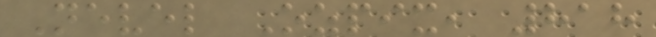Nevel Ozpix, 818
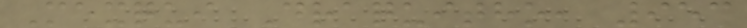Mexqui Draquitho, 953
